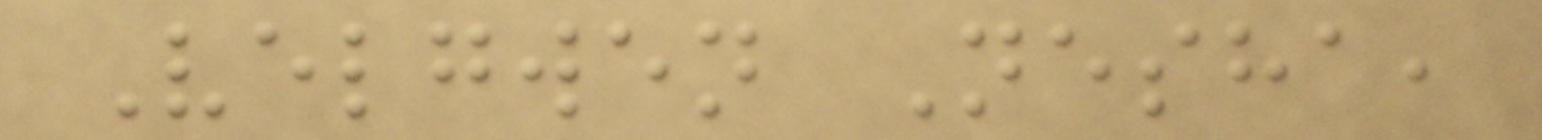Velgwen Nesha,
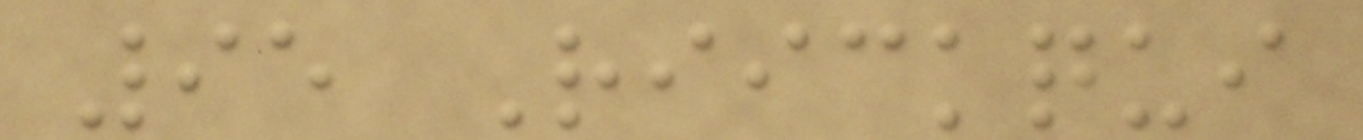95 Riickqui
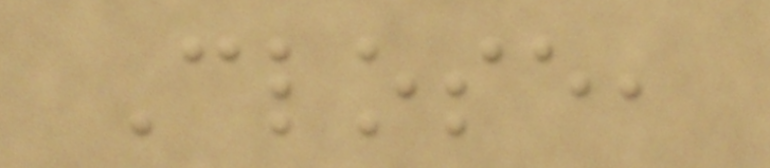Close,
